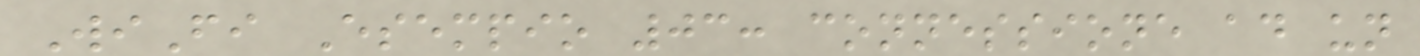WiFi Esempio 03: connessione ad un
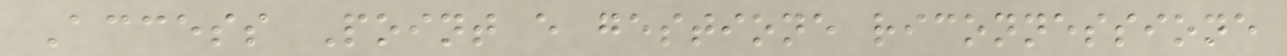Access Point e gestione riconnessione
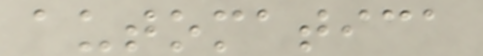automatica
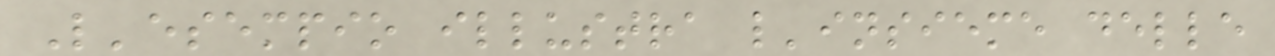L'esempio illustra l'insieme delle
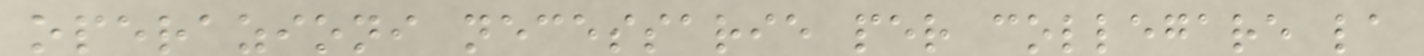operazioni necessarie per collegare la
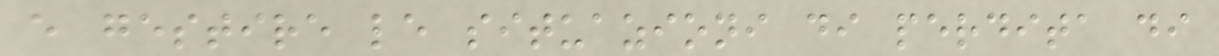e gestire le situazioni di perdita di
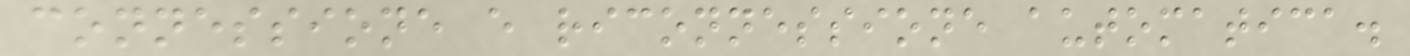connessione e riconnessione automatica.
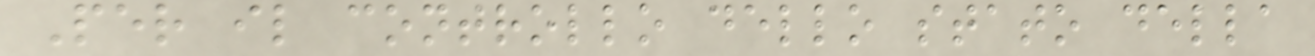Per il controllo dello stato della
